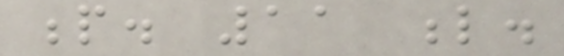p. 11 l.
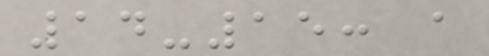14-15: a
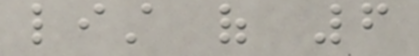list of 6
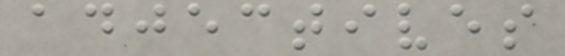adjectives
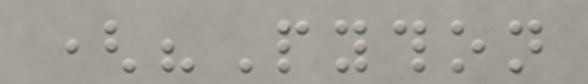("Python
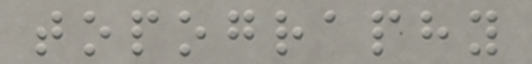topography
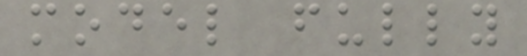model fully
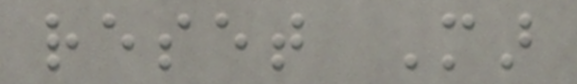reset Mar
